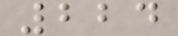224
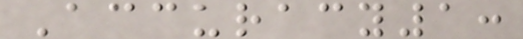Accuracy1:
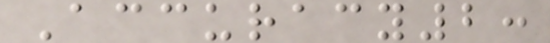Accuracy2:
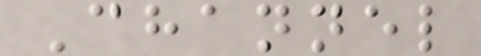Channel
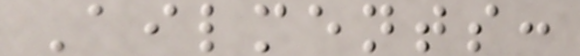Ailments:
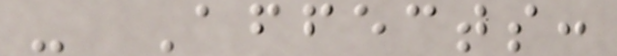- Affects:
